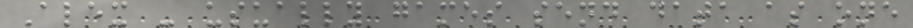Alex - usually games send data as one
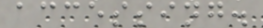accessing.
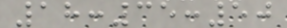18:35:50
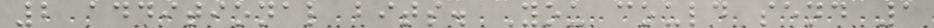2 additional bits. You could send 1
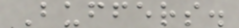Buffers.
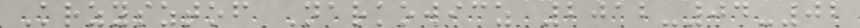Krzysztof Narkowicz 2012-04-02
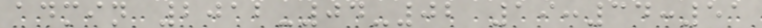admin 2012-04-02 19:34:51
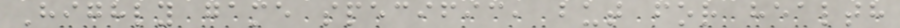Highly game specific, but for health
